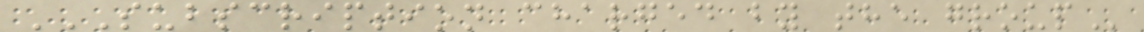SUBSCRIPTION CHARGED BY THE GROUP
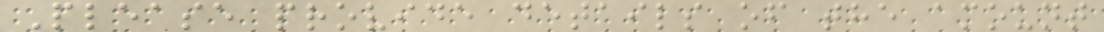Please provide details of the amount
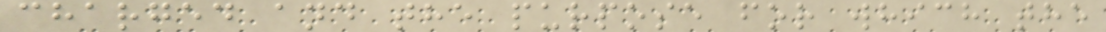charged and the purpose for which the
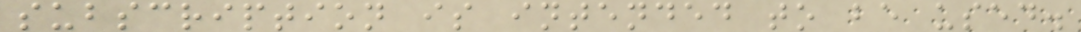subscription is intended to be used.
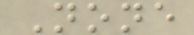None
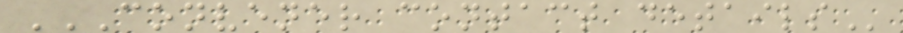CONVENER CONTACT DETAILS
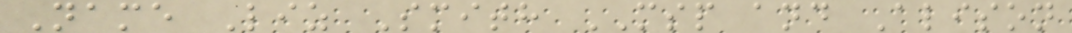Name Liz Smith MSP and Alison
